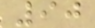90
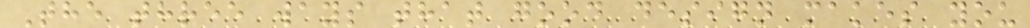The three ways that good design makes you
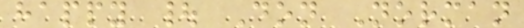happy | Don Norman
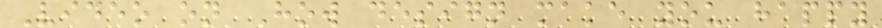Video on How design make you happy
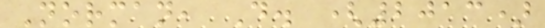Norman, D. (2013)
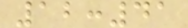12:41
